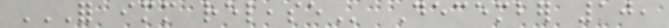FOR IMMEDIATE RELEASE December 10,
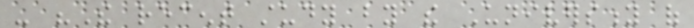- "The recent study by the University of
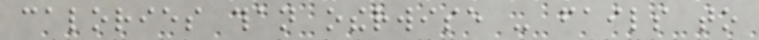calories than otherwise - fails to
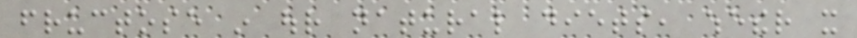fructose in our natural diets, whether it
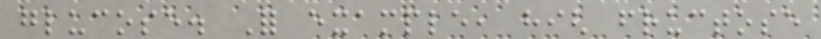glucose. For example, high fructose
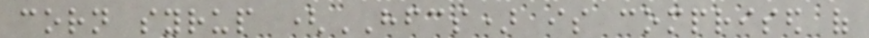corn syrup (HFCS) is comprised of
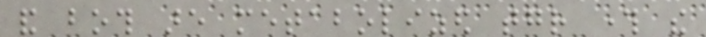and both are metabolized together through the
